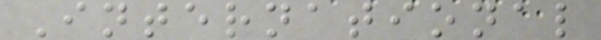International
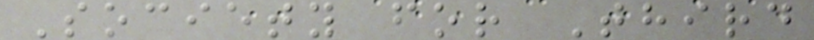Society for Third
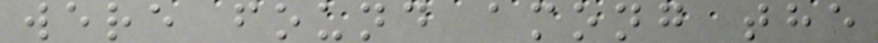were found among the
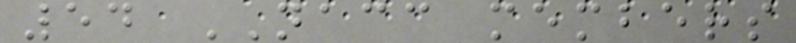54 NACC members
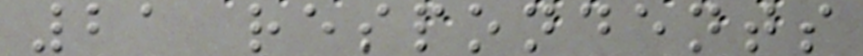21 respondents
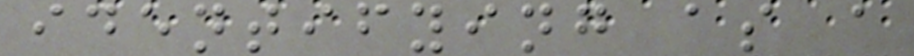identifying as a
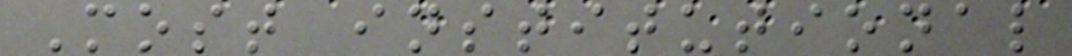Most institutional
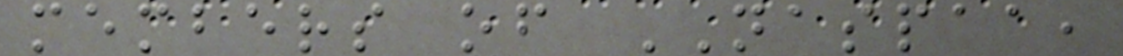members of NASPAA,
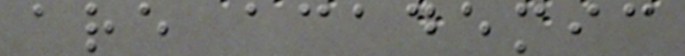are academic
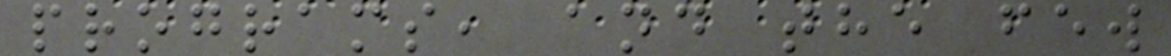programs, and the few
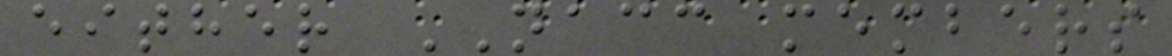either NACC members
